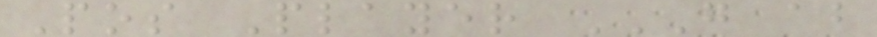Pos Player G AB
